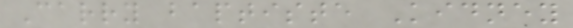Carry baptiste Kidney
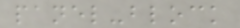panel-block
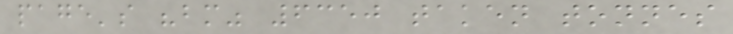page's "bm" 6350 taken tonnes
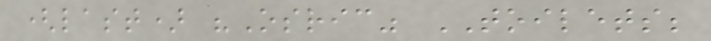(last) "Osric" TOILETS;
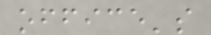office's
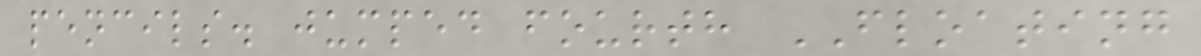pencils. jumped fourth FLOATING
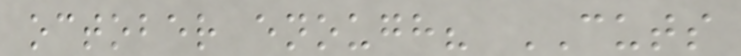october enough? CUTS
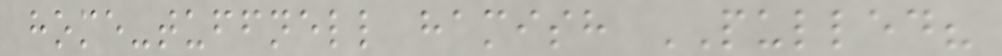home-tuffnell hamish PULLED?
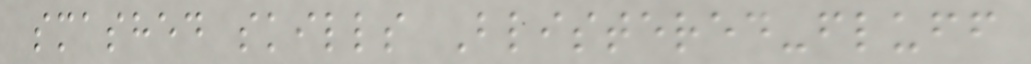smashed skills Blistered-fluff
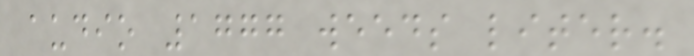audio 1777 weeds liter.
